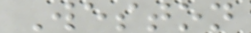Weston
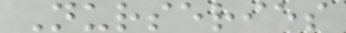Nurseries
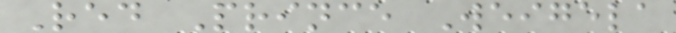Red Prince Weigela
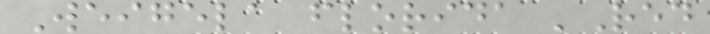Weigela florida 'Red
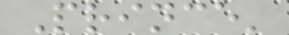Prince'
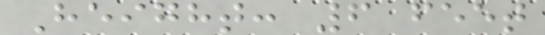Height: 6 feet
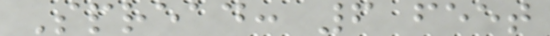Spread: 6 feet
